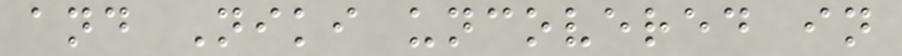and Niki uncovered in
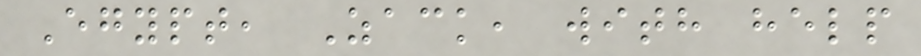Egypt, Zack, with help
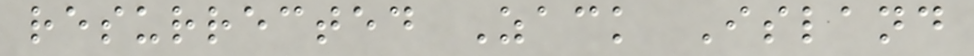resurrected Zack Island
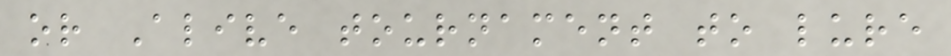or Alive tournament to lure
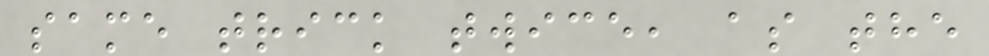same trick twice, as the
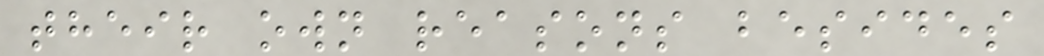their own reasons besides
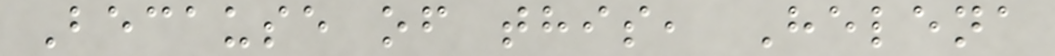Because of this, Helena
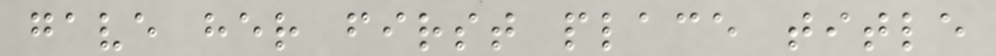gave her first place title
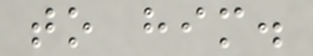to him.
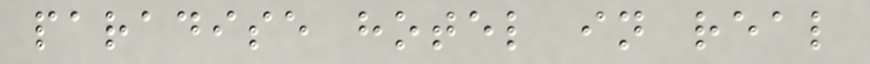paradise hotel in real
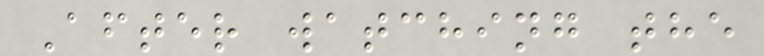After watching the
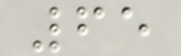65
